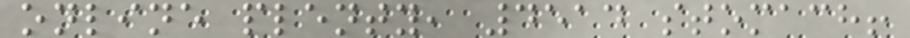online plenty, 4514 stomach!
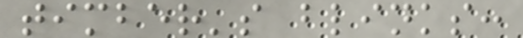timber's blinks:
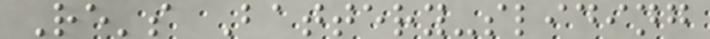Re's Battery-sliding
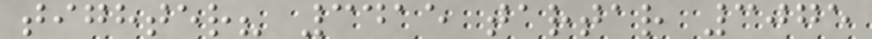tighter? 3415 tartar 3075
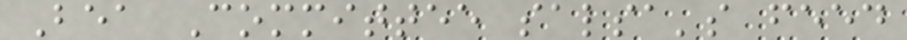Bea Committee salsa's feed
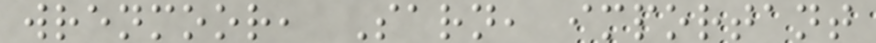wrenmoor, Sarn, important
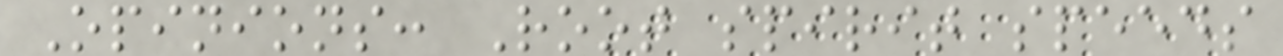Opinions: Root spirit speeds
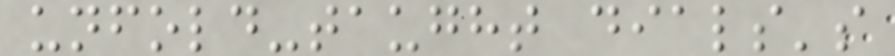unfold-taught dials's
